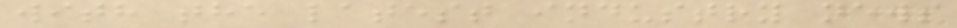with the latest industry news
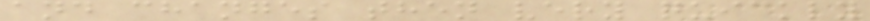and changes then very quickly
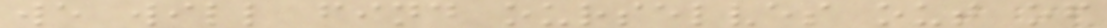we will find ourselves out of
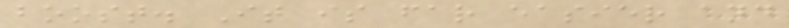boost. It is far easier and
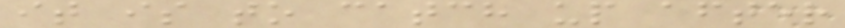it is to catch up after
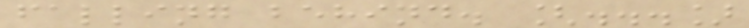falling behind. [...]
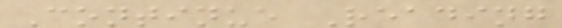Continue Reading
